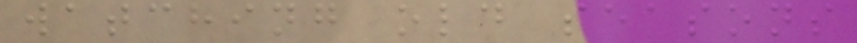watching old seasons
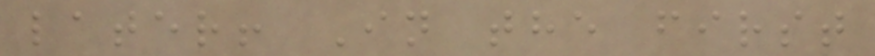later! In the first
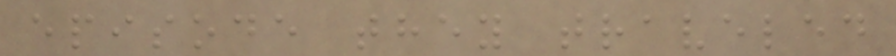episode they traveled
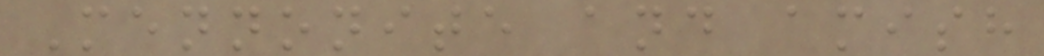Mennonite and amish
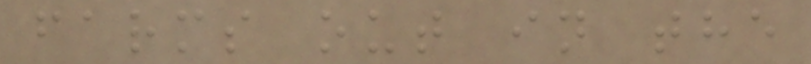farms out in the
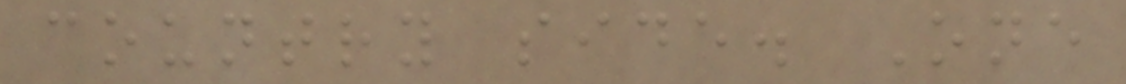country side. One
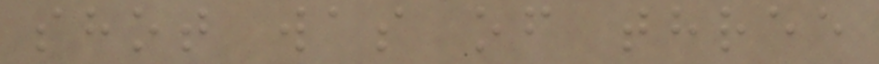shot was of three
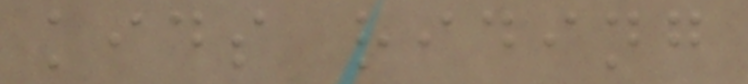kids riding
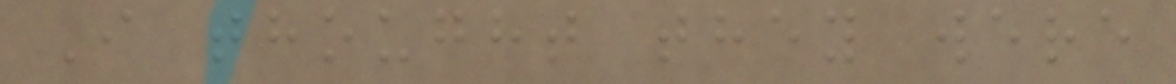I thought they were
